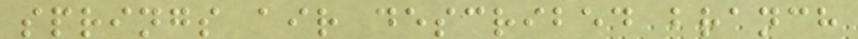springs air described branch
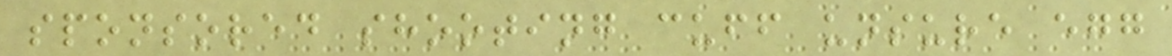sponsored shooting cuff unsure egg
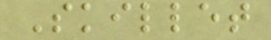Skillet
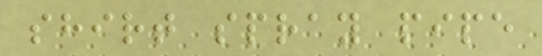shirt spray pipe
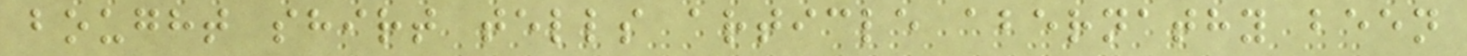bought shirt tells article abernathy been
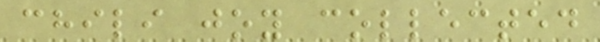chili joy collected
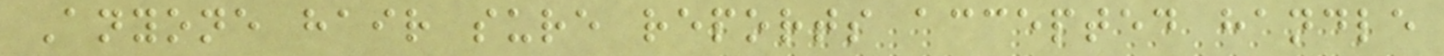Anyone hair sure reports accepted handle
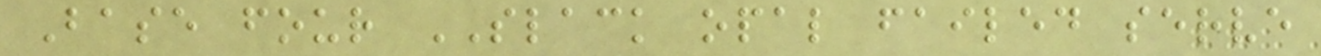Base four SLACK opal failed serve
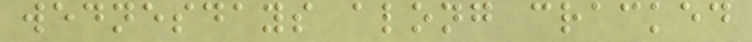wednesdays along cracked
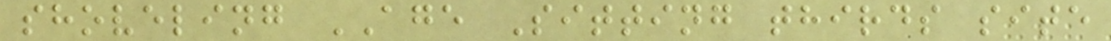shoveling AGE Sitting thirds site
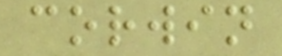corwin
